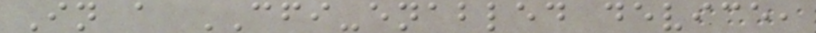In a CFI-enabled device,
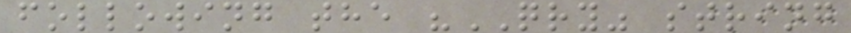following the "QRY" string
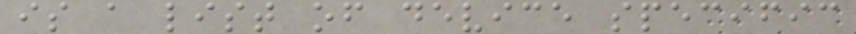is a list of device specific
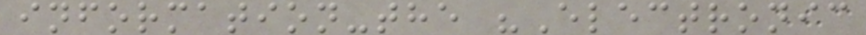information-the "Electronic
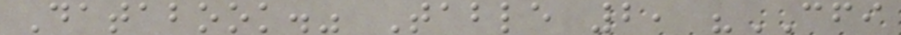Databook." Table 2, "CFI
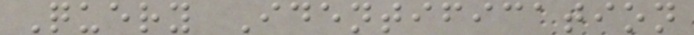Query Identification
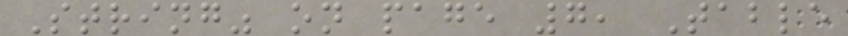String" on page 7, Table
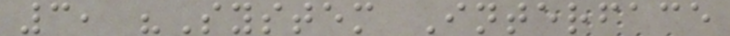3, "System Interface
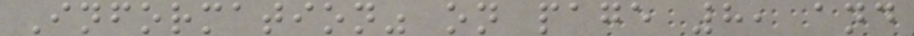Information" on page 8, and
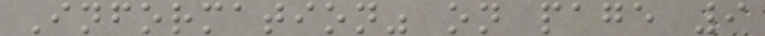Information" on page 9
